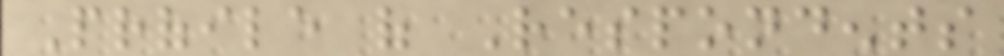Profile of Respondents
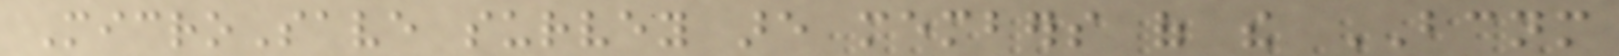MicroSave survey are members of the BCNM
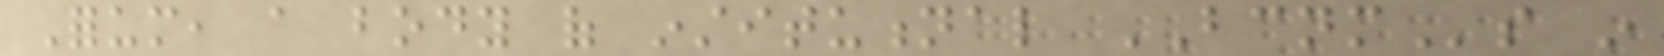Forum, a body of institutional BCNMs in
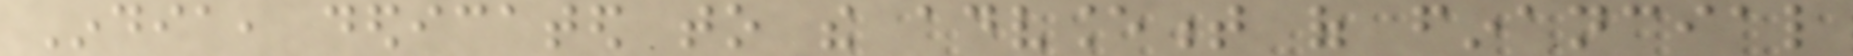India, dedicated to the advancement of financial
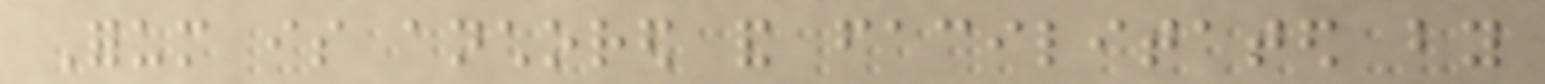Forum is anchored and facilitated by
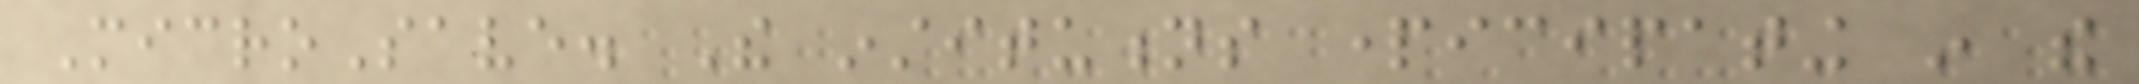MicroSave. The institutions participating in the
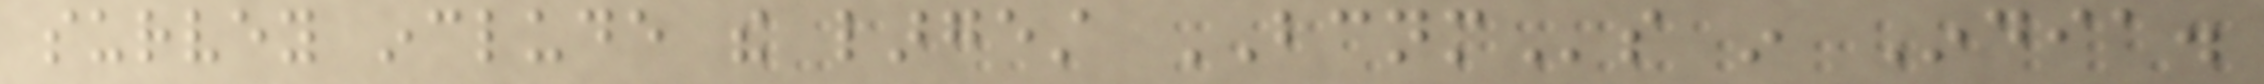survey include the largest BCNMs in India.
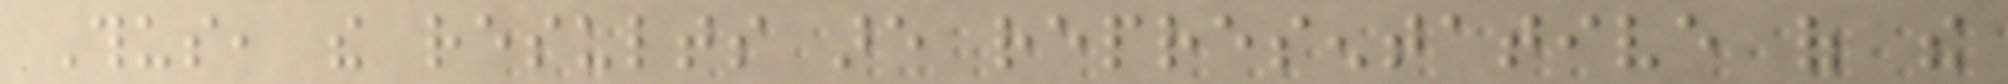Thus, the results are representative of the
